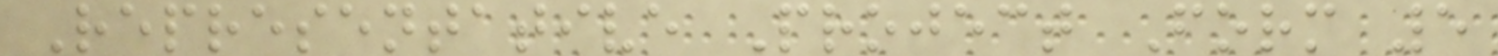Representative Project Form 5
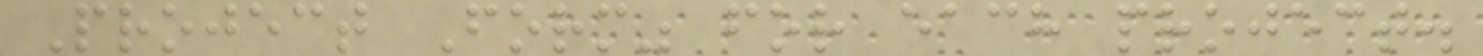Project Form" for each project.
